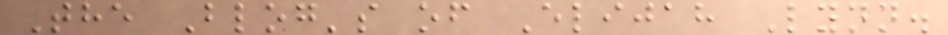The Blog's of Elijah Lynn.
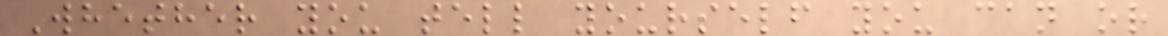Whether you tell yourself you can or
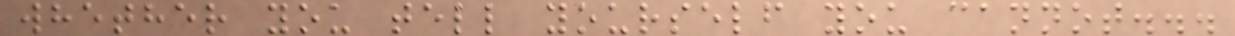whether you tell yourself you cannot...
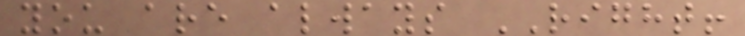you are always RIGHT!
